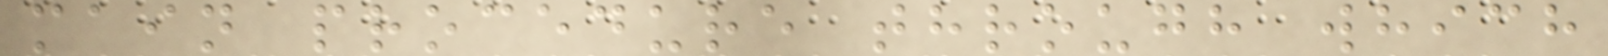main procedure through which
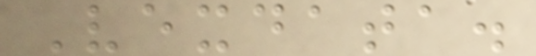Vexdata.
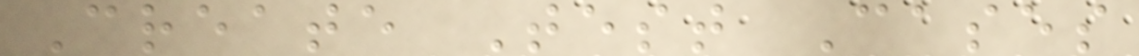Create Test Cases
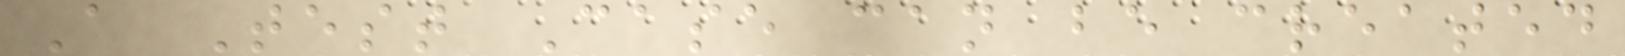A Test Case can be created
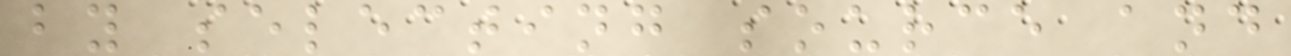by selecting source and
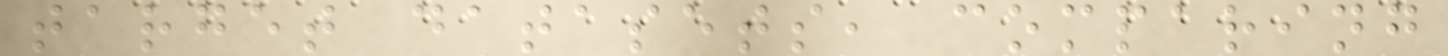target datasets, comparing
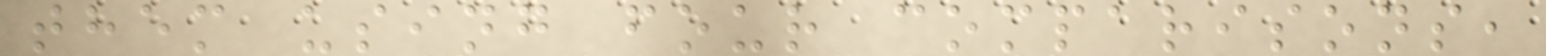them using four comparisons,
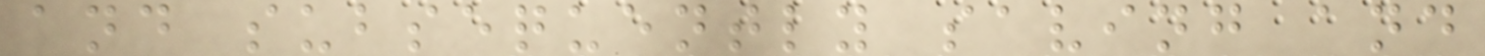and subsequently saving and
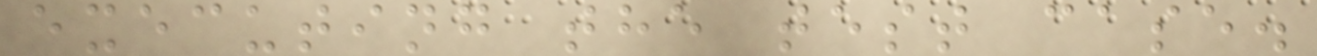executing the test case.
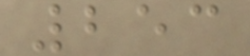253
